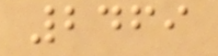2469
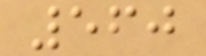560
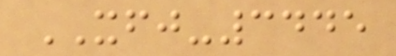XFJ-3445
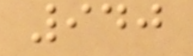940
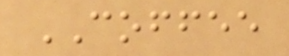COFFEE
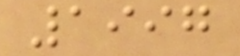1997
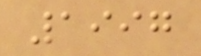1997
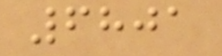6801
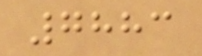7883
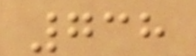738
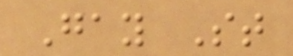Gay St
